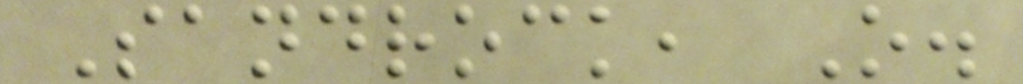Sandrock, O.
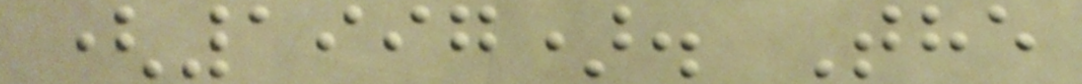(1997). The
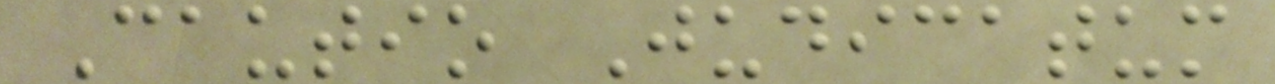Cautio Judicatum
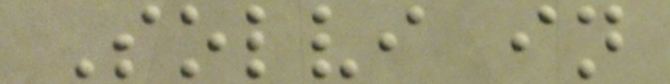Solvi in
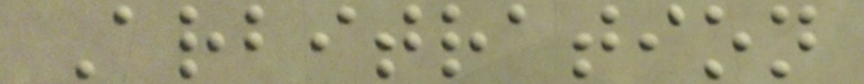Arbitration
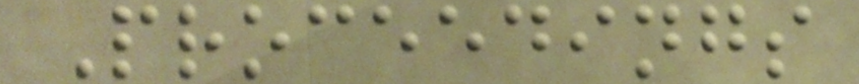Proceedings
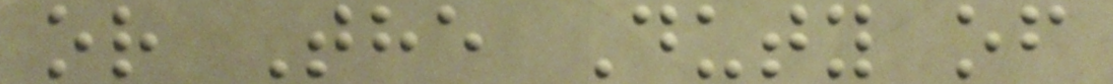or The Duty of
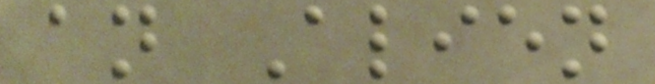an Alien
